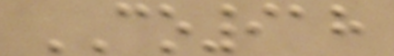CO918
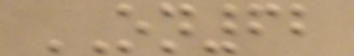ON62
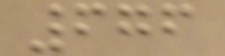676
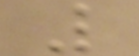L
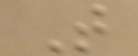T
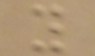y
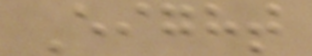Eight
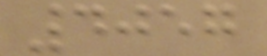4057
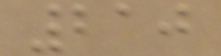210
